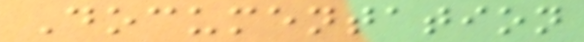Documentation
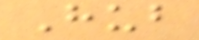Hub
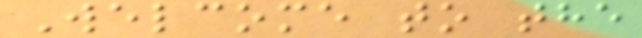Welcome to the
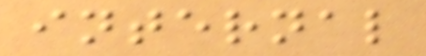internal
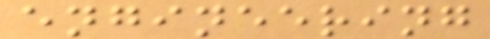engineering
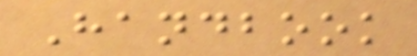Handbook
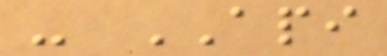- API
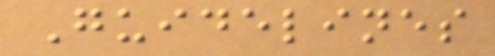Guidelines
